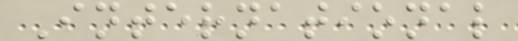International
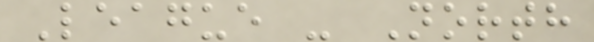League - North
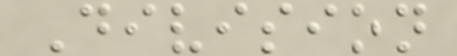Division
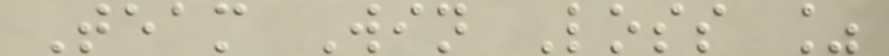Team Win Loss %
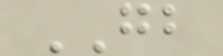GB
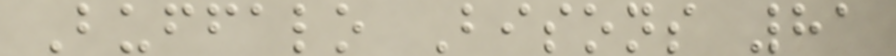Buffalo Bisons 81
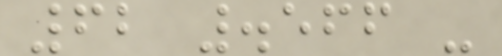62 .566 -
